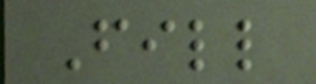Fill
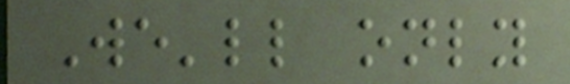We'll only
